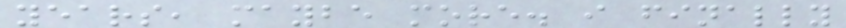years, maybe more. i finally
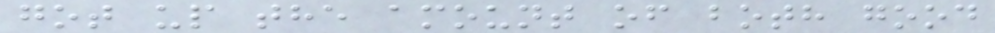got up the amount of both good
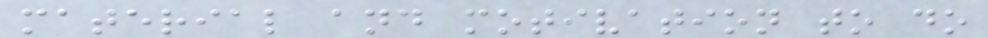material and motivation to do
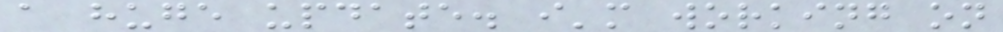a huge update. i'm working on
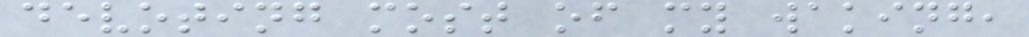devoting most of my waking,
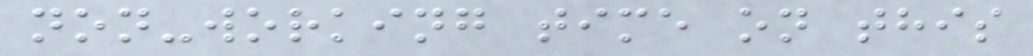non-working time on this
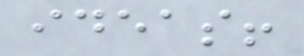ideas!
